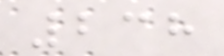238
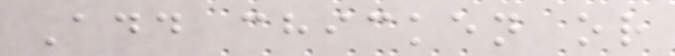Add chicken or
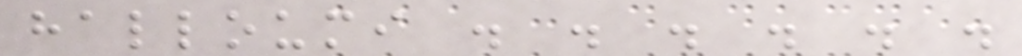halloumi . . . . . .
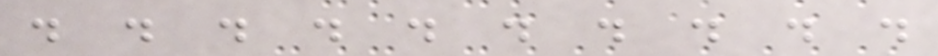. . . . . . . . . .
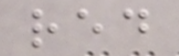red
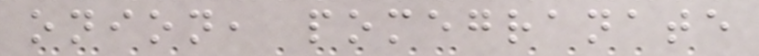onion, pomegranate
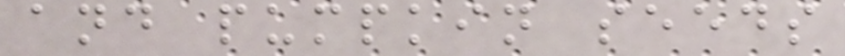and pumpkin seeds
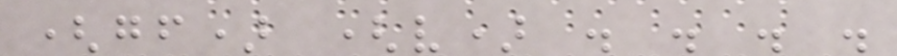(gf) (v) . . . .
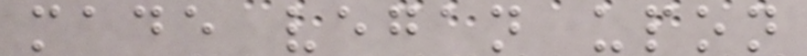made vegan upon
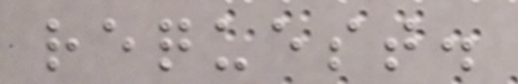request.
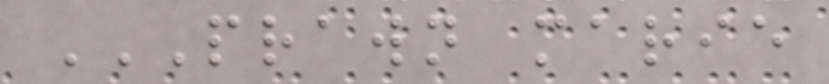PRAWN MARIE
